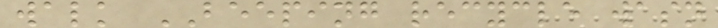walk BEEPING recycle wasn
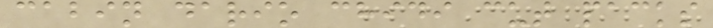cabin dario chidi cut packs
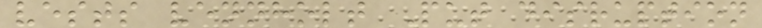vests vennholt Put disruption
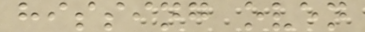hissing oven
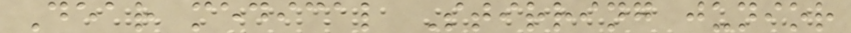Dear medical Stirring junior
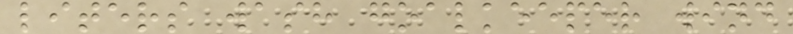liters wash goalkeeper wind
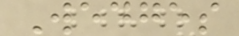Wedges
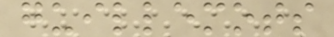guillemots
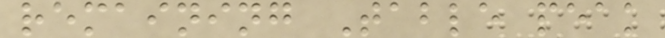remaining Table peak
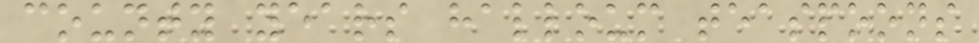county years halloum teaspoons
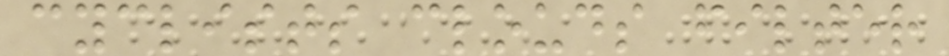cyclists clouds filter
